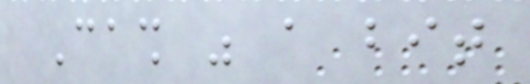Cash was a bit
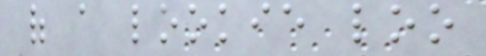of a lookie loo
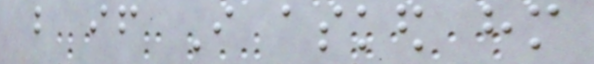but if I asked him
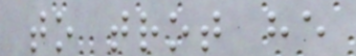to trot he
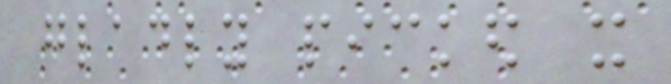gladly picked it
